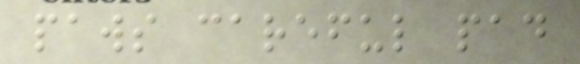paws careful pad
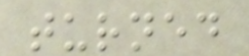turned
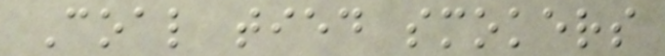Coal tied smokers
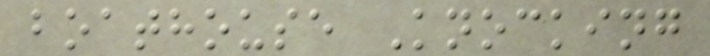boathouse Knocking
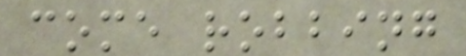come robbing
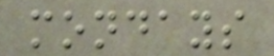mondays
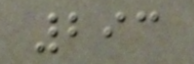293
